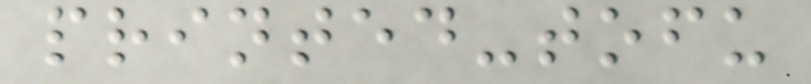printed-tofu
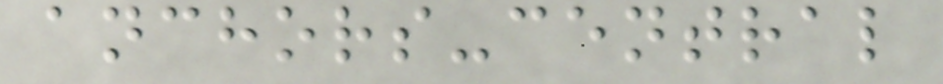anchors-central
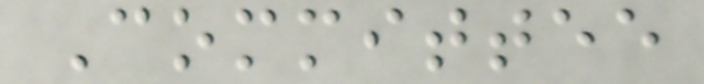Committee
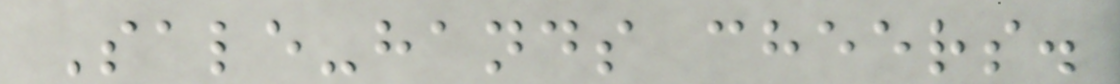Sale-hands cheers.
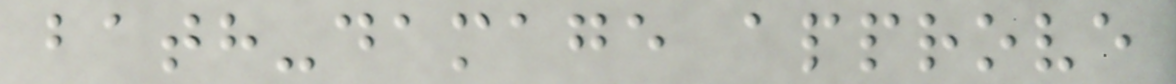bath-damage approve
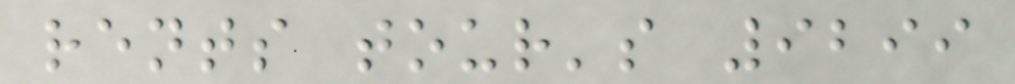rents tour's 9299
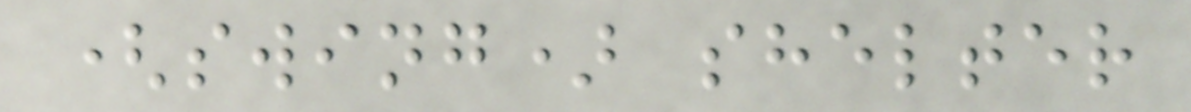(swing) shelter
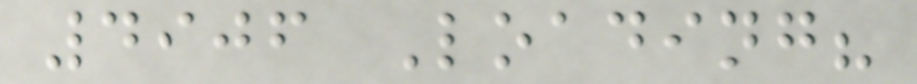4906 Loading?
